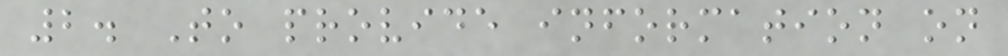2. To provide information on
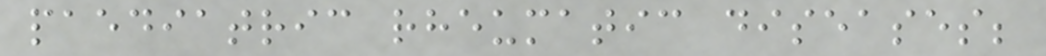paediatric rheumatic diseases;
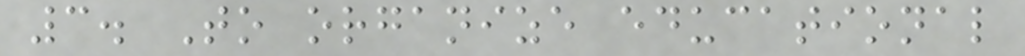3. To organize educational
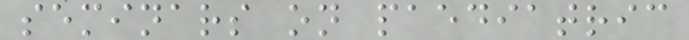seminars on paediatric
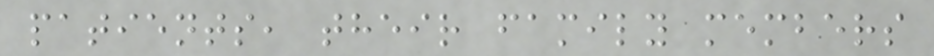patients, their family members
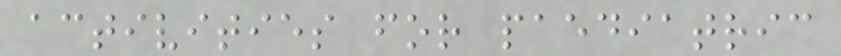activities for paediatric
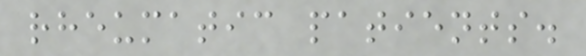rheumatic patients.
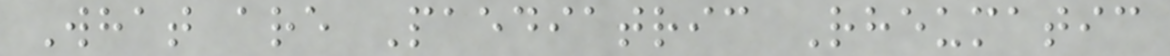What are Paediatric Rheumatic
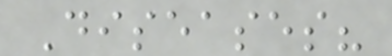Diseases?
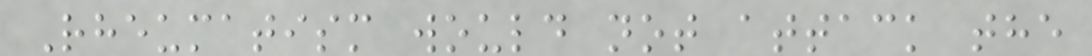Rheumatism would not attack the
